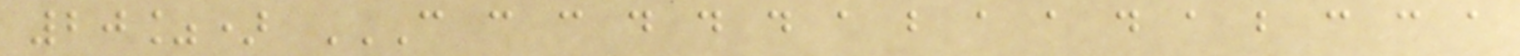20%) C C C D D D A B A A D A B C C A
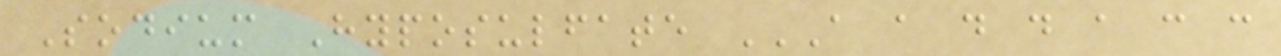Sodium Hyposulfate A A D D A C C
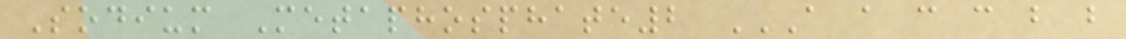Sodium Metaphosphate2 A A C C B B
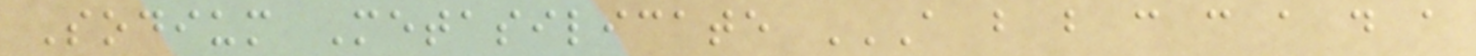Sodium Metasilicate A B B C C A D A
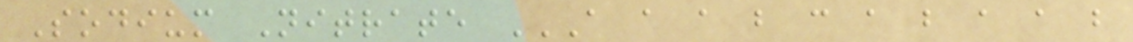Sodium Nitrate A A A B C A B A A B
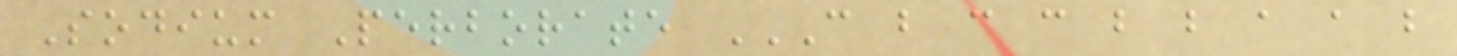Sodium Perborate C B C C B B A A B
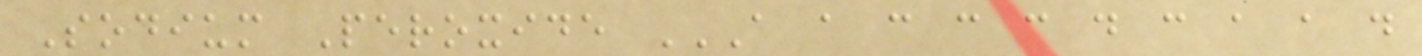Sodium Peroxide A A C C C D C A A D
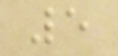5
